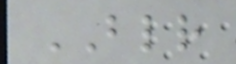BLR
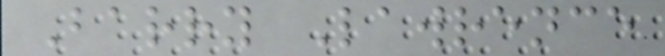Barry Lawrence
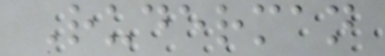Ruderman
